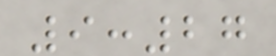9:27
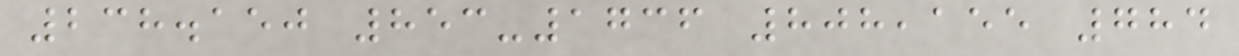238.150 853-1736 808,155 784
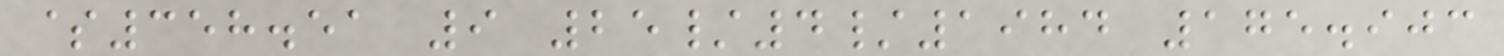$358.51 9 25/4/1984 175.903
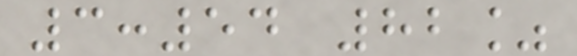3:54 82%
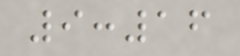9:16
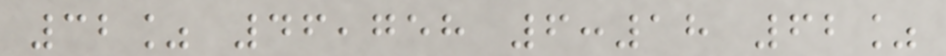32% 46,758 6:18 62%
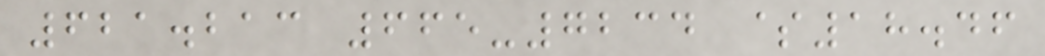621.213 665-7234 $18.46
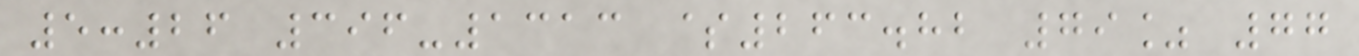5:26 396-1313 $263.82 79% 77
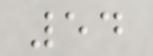54
